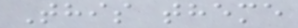This theme
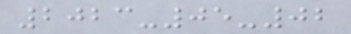2023-05-02
